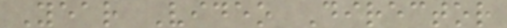Year Video Director
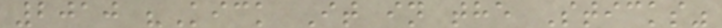2010 "Kick It in the Sticks"
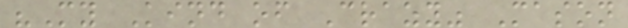"My Kind of Crazy" Mason
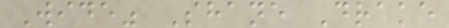Wide" Shane Drake
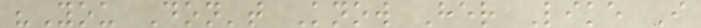"You Don't Know Her Like I
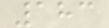183
